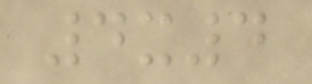4x4
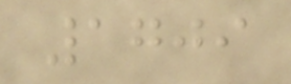1709
